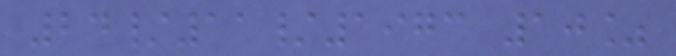24/11/1973 10%
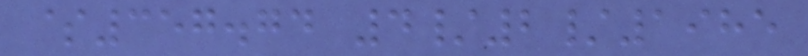$357.74 4/2/1985
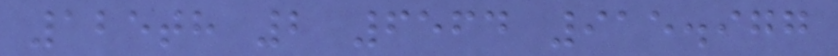125th 2 6564 915.977
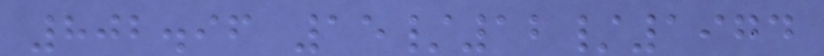802.96 15/12/1974
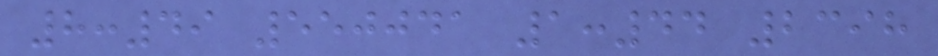8:49 550041 1:44 2398
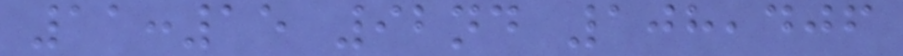11:15 92nd 108,406
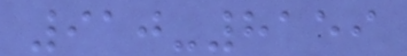910-8159
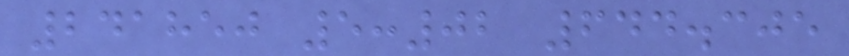241850 5:02 644.305
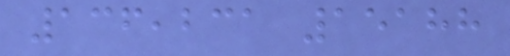136,231 15188
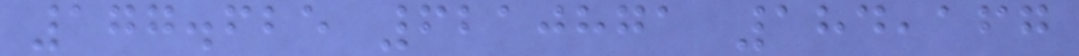177.625 6210871 184,167
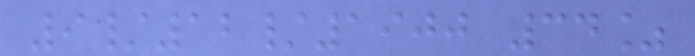9/12/1900 34%
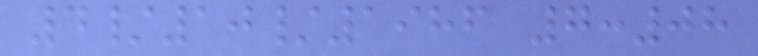4/10/1986 7:08
